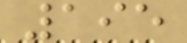195
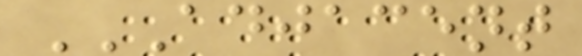ADJACENT
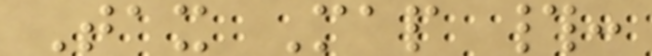Tax Map #:
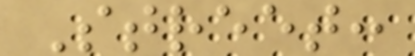Street:
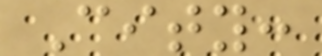City:
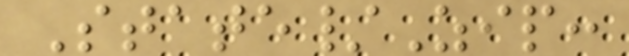State/Zip:
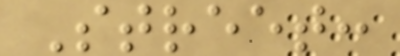Street:
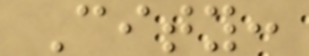City:
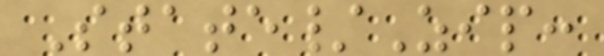State/Zip:
